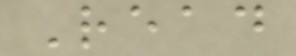Read
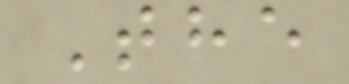The
